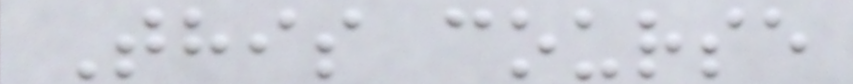This course
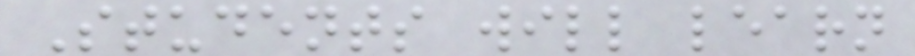Students will learn
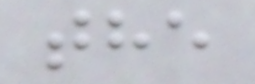the
